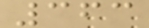363
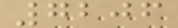7206
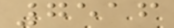7516
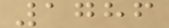1786
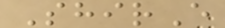ShirE
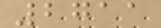2711
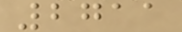2711
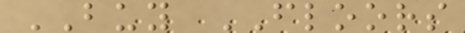BUY FLOORS
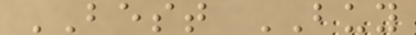BEST BUY
